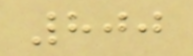800
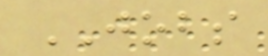JOBS
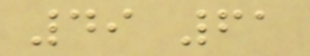49 61
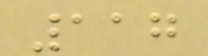117
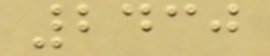2430
